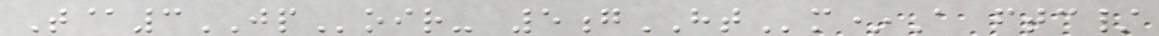T@3JPoir- 5gHTm*A ftc/
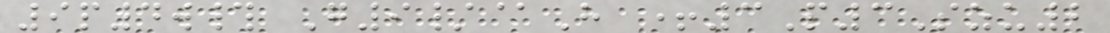9p4w# G9/@H +3P3Szu2
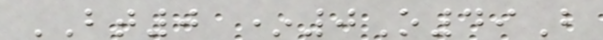BT0 *0O49B
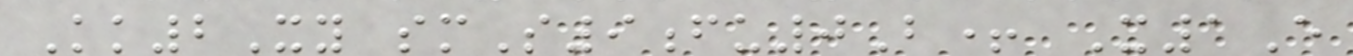Kk2Xy smS9fu0B+ X1E
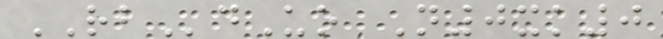RBdUo N0xk0
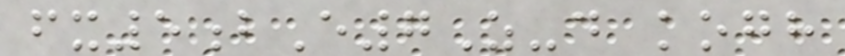fx5bE7Z-d kogh
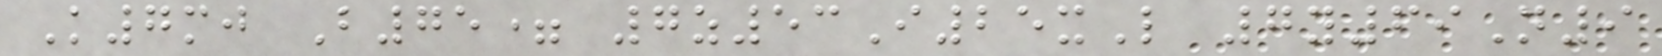K7mj B75= 7z53I25xL 7y69N9
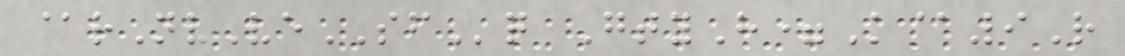@rNvVeSFq GtyH=K@9R
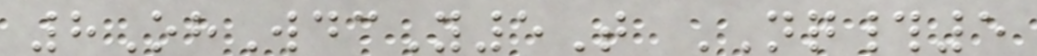8OhWdcY5T NQ#5
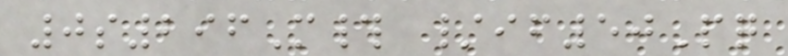0s296M# /if50Pq
